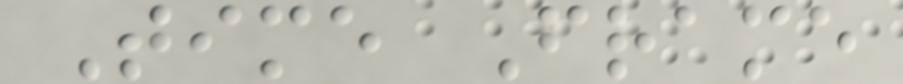Time Frame
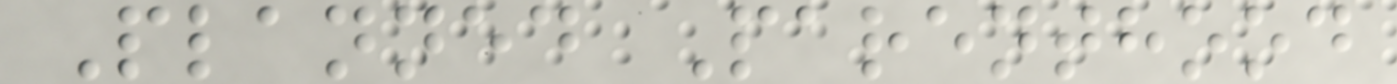Planned Parenthood
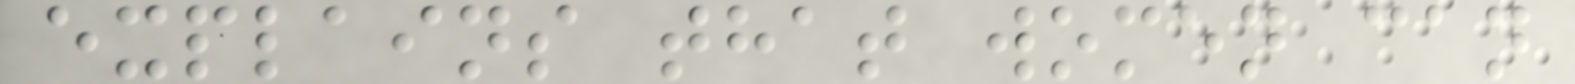explains that women can
